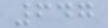647
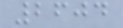2604
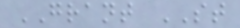GRANT ST
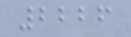2226
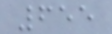655
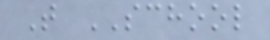T SCHOOL
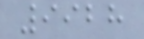9928
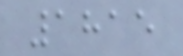1815
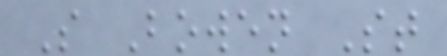S Bowen St
